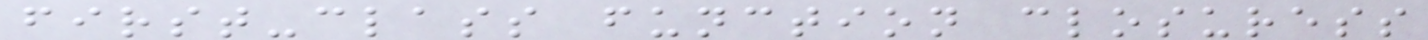first-class function closuress
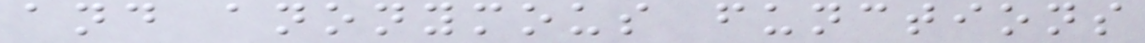and anonymous functions
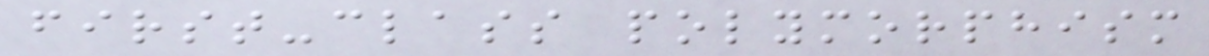first-class polymorphism
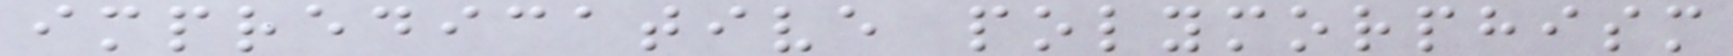impredicative polymorphism
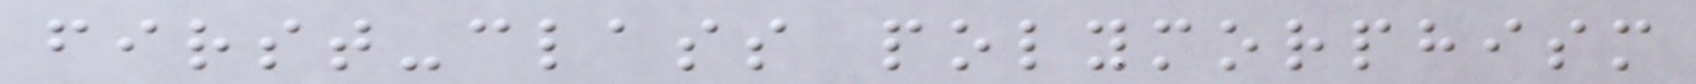first-class polymorphism
